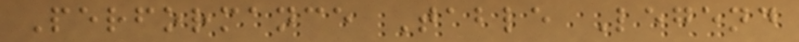Performance Table Legend
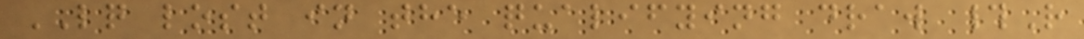LQ lost in the qualifying draw #R
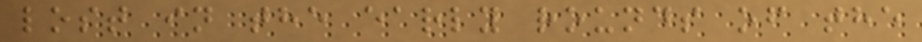lost in the early rounds of the
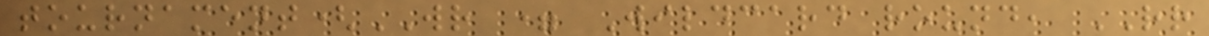tournament(WR = Wildcard round, RR
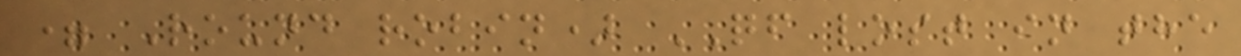= Round robin) QF lost in the
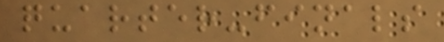quarter-finals
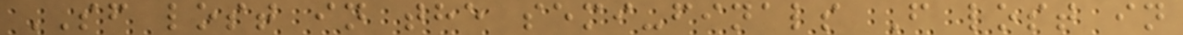SF lost in the semi-finals F lost in
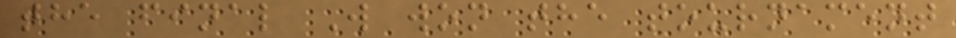the final W won the tournament
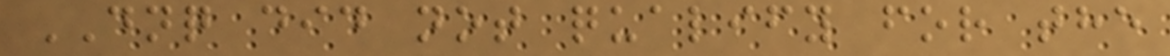DNQ did not qualify for the
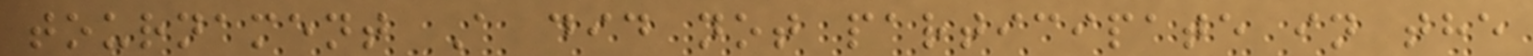tournament A did not participate in the
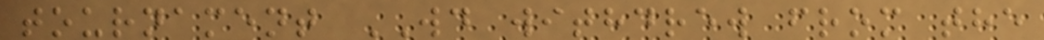tournament WD withdrew from the
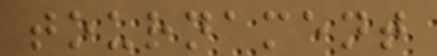tournament
